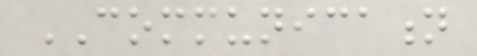COMMUNICATION
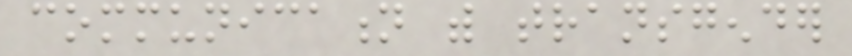communication with transgender
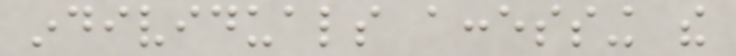individuals accessing the
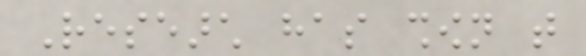Research has shown that
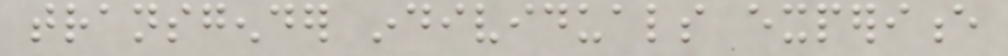transgender individuals experience
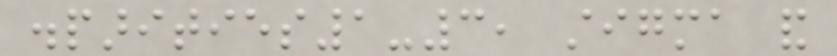disparities1-3, stigma and
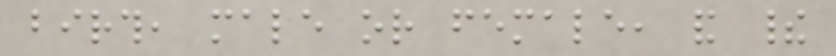birth, male or female, and their
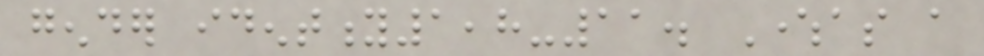gender identity1,8-11. Whereas a
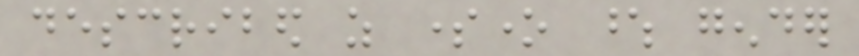described as someone whose gender
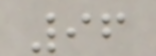96
